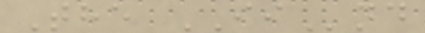The IInd
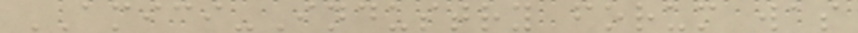AMICI-Industry forum was
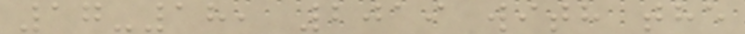17-18, 2019 with the
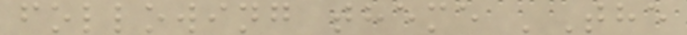following theme 'The
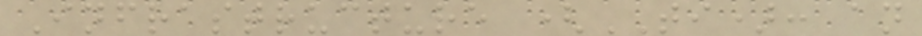Infrastructure (TI): an
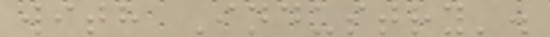with Industry'.
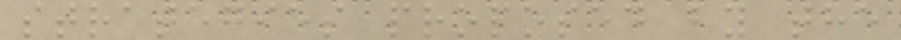strategies proposed by the
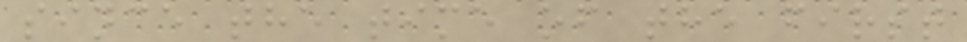since the time of the first
